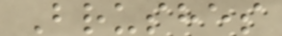Brushes
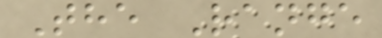The Range
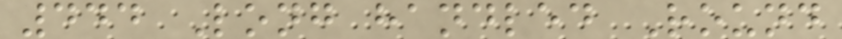444 Long handled Round
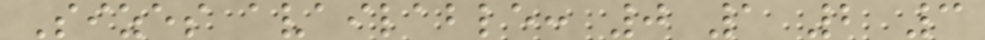Sizes available: 0 1 2 3
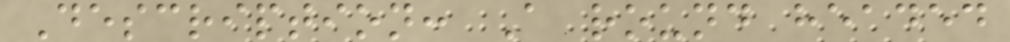Description: A round headed
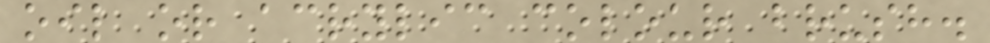oil or acrylic colour brush.
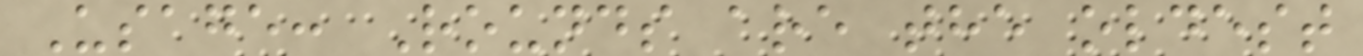Usage: Rounds are the oldest
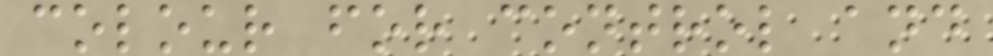colour for control and
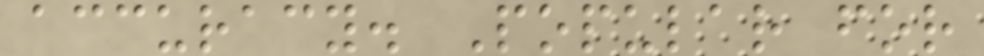accuracy. Popular for
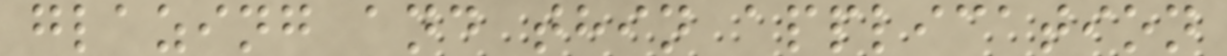glazing and thin application
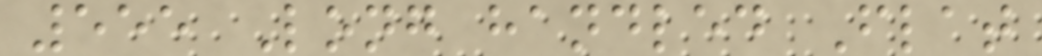555 Long handled Flat
